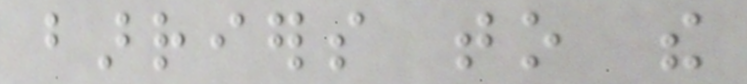barriers to the
